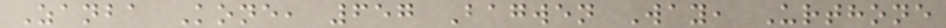Zanba Kone, 657 Bagwen Way, Urthone
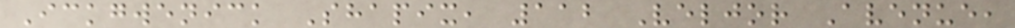Ickgwenick Shapix, 112 Veljor Avenue,
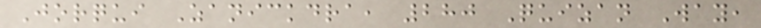Jorqui Zanickdra, 280 Quizan Way,
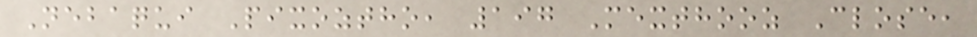Nebaqui Pixoztho, 197 Mexthooz Close,
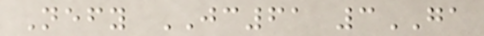Nefy JC61 3GA
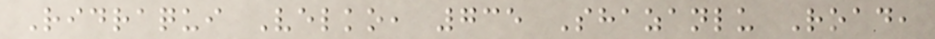Ridraqui Velko, 735 Shazanlu Road,
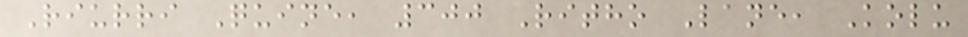Riurri Quine, 300 Ritho Lane, Kolu
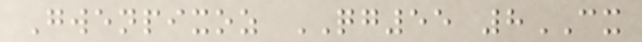Gwenpixoz QG55 8CX
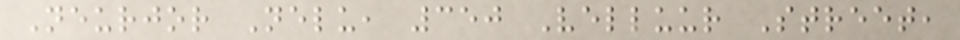Neurjor Nelu, 350 Velluur Street,
